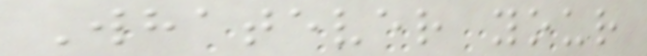Whatever your
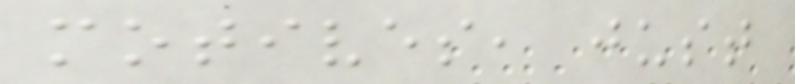motives, just
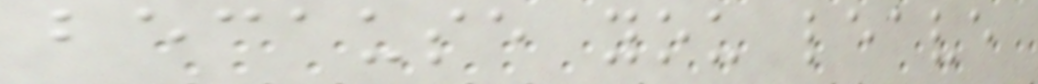because you leave
